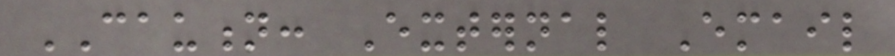CAUTION: External Email
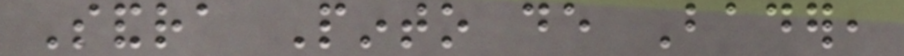Sandra Pinto de Bader,
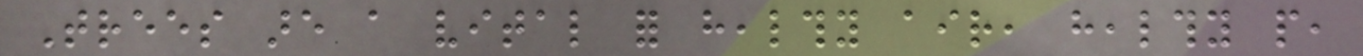Trees are a vital for healthy air, healthy people,
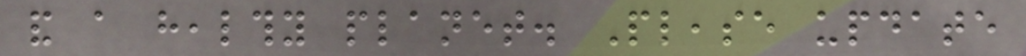and a healthy planet. Please update
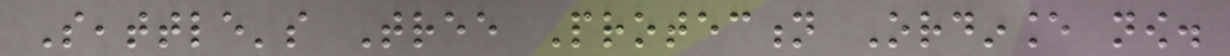Seattle's Tree Protection Ordinance now.
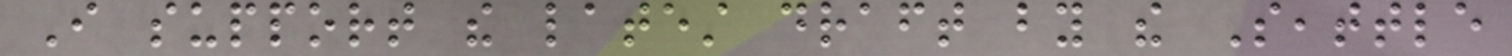I support the latest draft by the Seattle
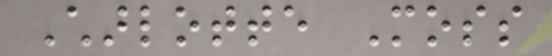Charlotte Moss
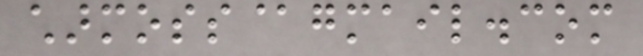charmoss@gmail.com
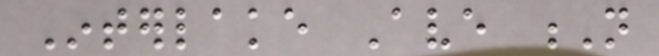Interlake Ave N
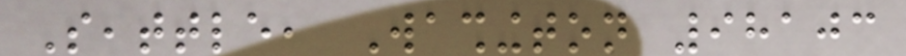Seattle, Washington 98103
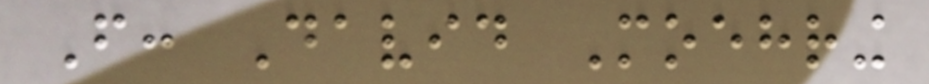From: David Moehring
